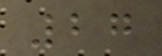27
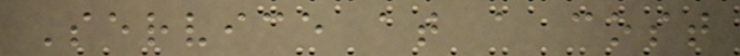Service at a cost
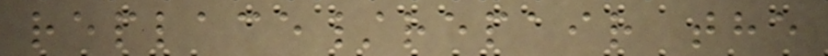replace/repair the
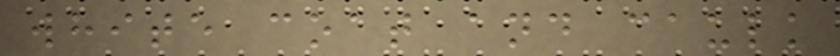white coat and caulk
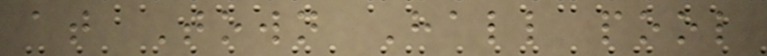at Town Hall pool
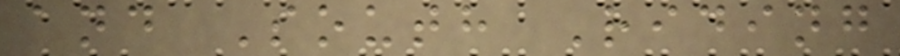and South Riding
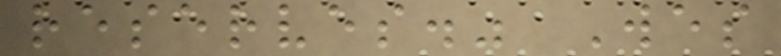reserves." Wes
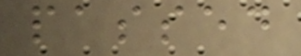passed
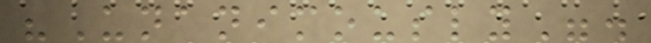"Unanimously".
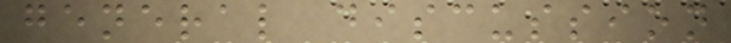general discussion
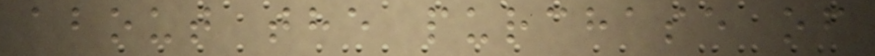about the purchase of
